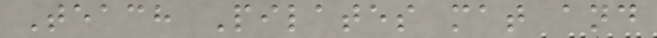Teach Pilates mat and
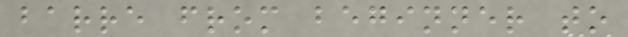barre from beginner to
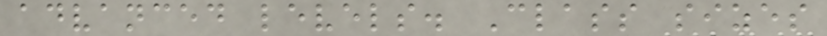advanced levels. Class sizes
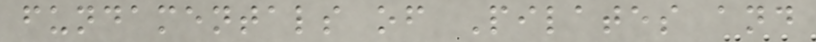fundamentals of Pilates and
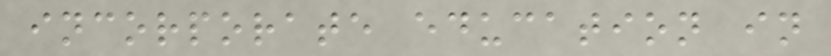incorporate education in
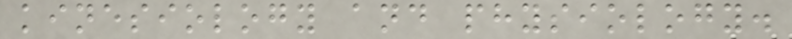kinesiology and physiology.
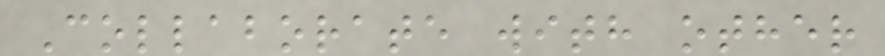Collaborate with other
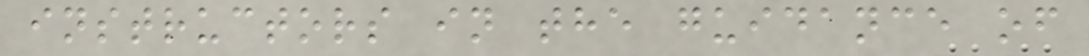instructors in the guidance of
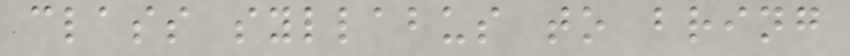class syllabus to bring
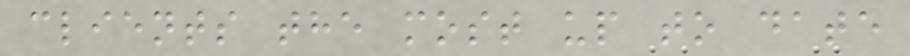clients the most up to date
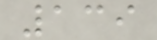139
